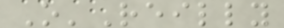O'Reilly
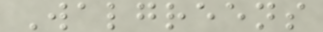Walgreens
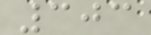303
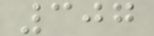307
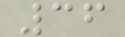36
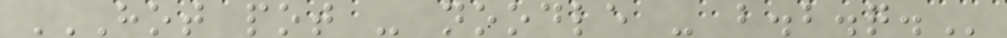HOT POT - NOODLE - B.B.Q.
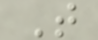T
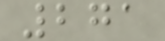271
